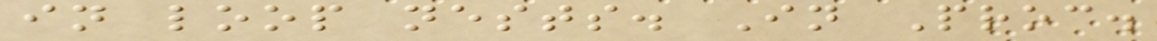in loop nests. In Proc.
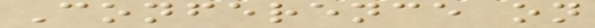Conference on
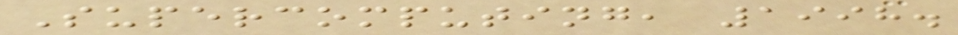Supercomputing, 1998.
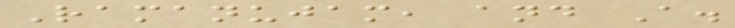Ramanujam, and A.
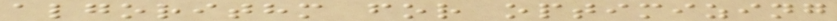algorithm for optimizing
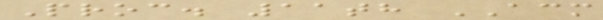Proc. 11th ACM
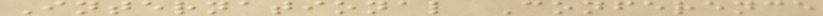International Conference
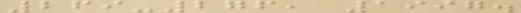269-276, 1997.
